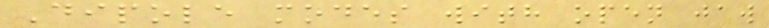Dipole modes with open jaw
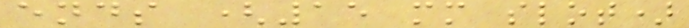ends (15 mm slot)
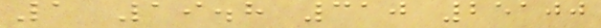1 19.8 310 25100
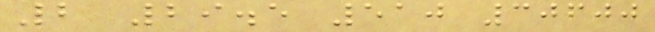2 29.5 510 30600
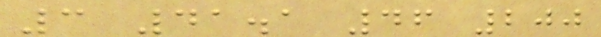3 41.1 46 200
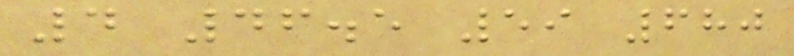4 46.5 59 680
